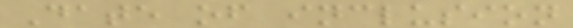Date of inclusion
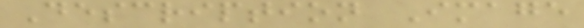Description Image
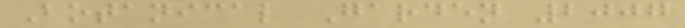Botanical Garden 2007
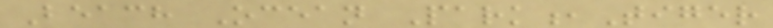Beach Ocean Park,Tiger
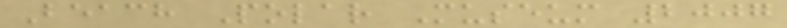Beach Polar Museum 2007
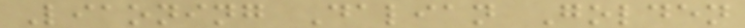Liaoning Dalian Golden
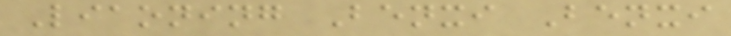Liaoning Benxi Benxi
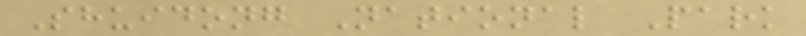Shuidong National Park
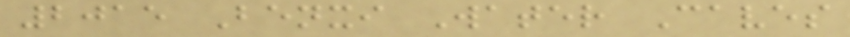2015 Benxi Water Caves
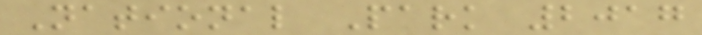National Park 2017
